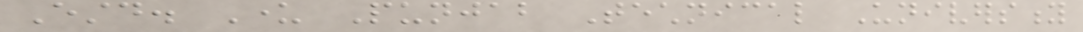Estd. Under Punjab Technical University
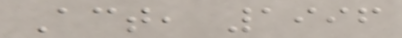Act, 1996
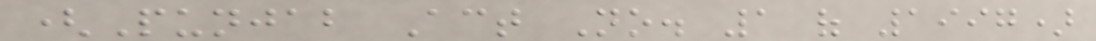(Punjab Act No. 1 of 1997)
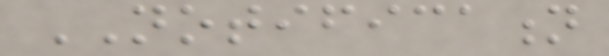NOTIFICATION
